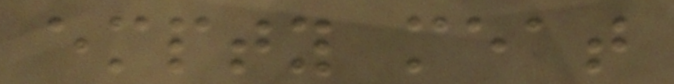empty meat
